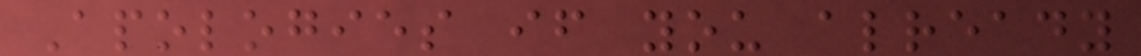Apologies if you already
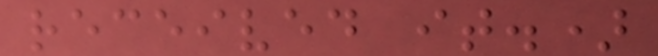received it.)
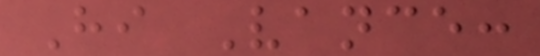Hi Vance:
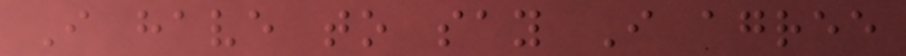I have to say I agree
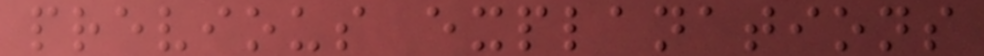previous explanations
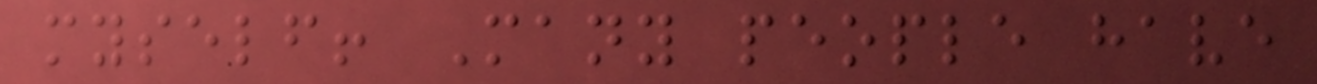myself! Many people have
